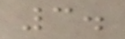3.
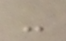-
